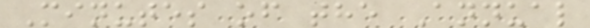Minutes of the Annual
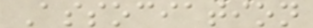Association
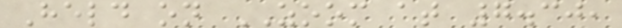Held on ZOOM at 7.30,
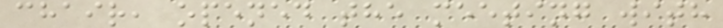chair, opened the meeting with
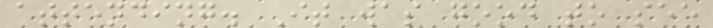attending. It was good to see
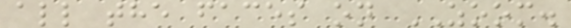all the faces on ZOOM.
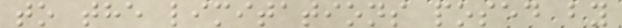to the limitations posed by
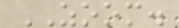ZOOM.
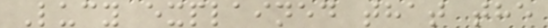Lucy explained that the
